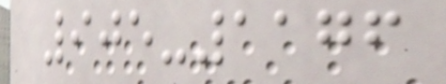905-1176
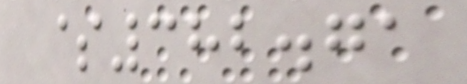$382.71
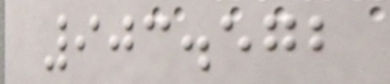903.572
